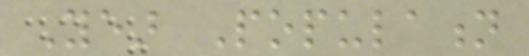Year Population
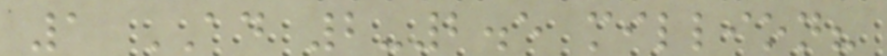1 AD 2-2.5 million?
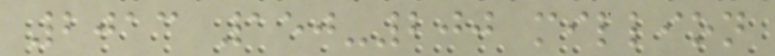2013 150-200 million
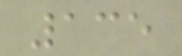135
